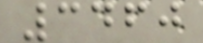3460
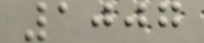1007
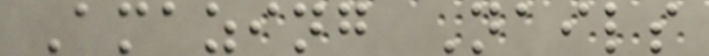Amazing Nails
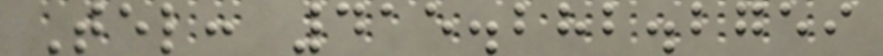Tel: 415.282.2759
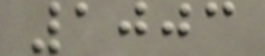1003
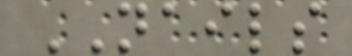NAILS
